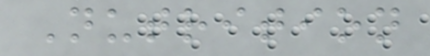Nutrition
